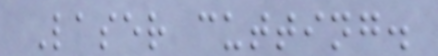Laser cutting.
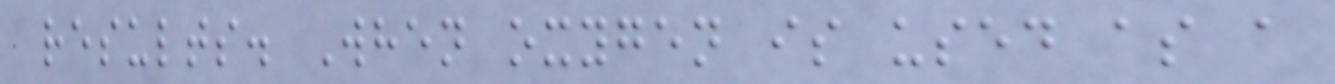results. When oxygen is used as a
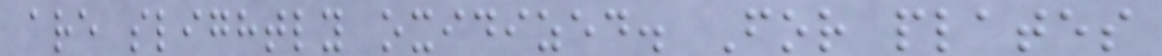are slightly oxidized. For plates
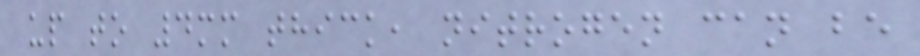up to 4mm thick, nitrogen can be
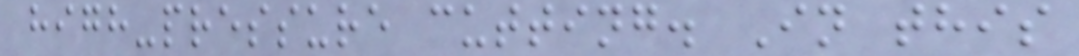high-pressure cutting. In this
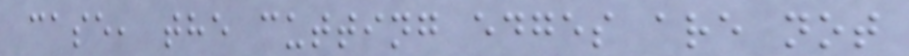case, the cutting edges are not
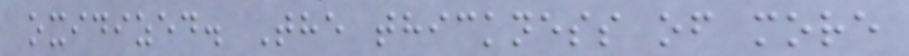oxidized. The thickness of more
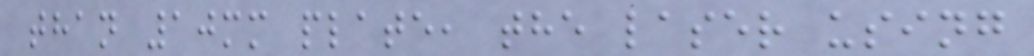than 10mm plate, the laser using
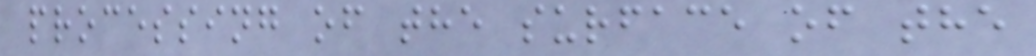processing of the surface of the
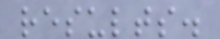results.
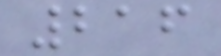216
